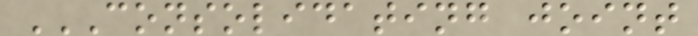CONSOLIDATING JOINT
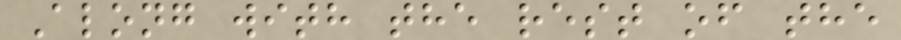Along with the rest of the
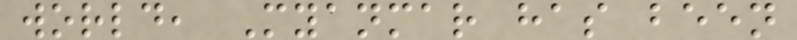world, Myanmar has been
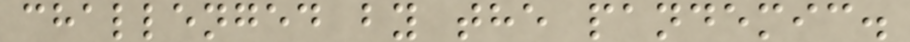challenged by the pandemic.
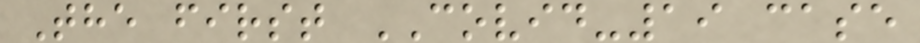The first COVID-19 case
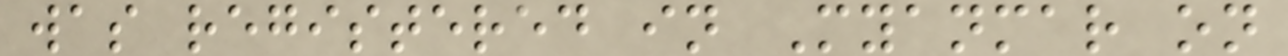was registered in Myanmar on
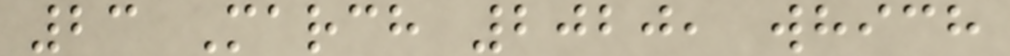23 March 2020, which
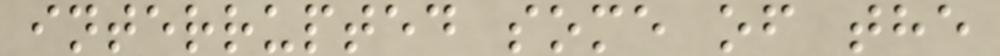interrupted some of the
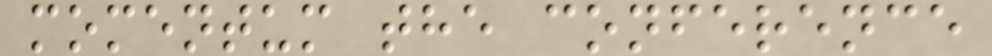momentum the conference
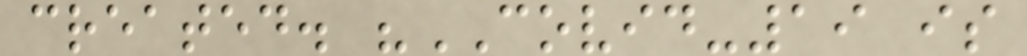created. "COVID-19 is
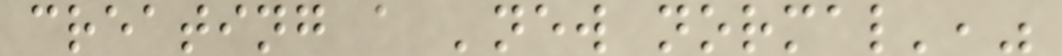creating a 'new normal',"
